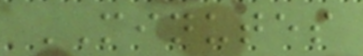MINUTES
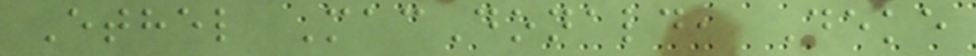Ethel MacDonald, Deke
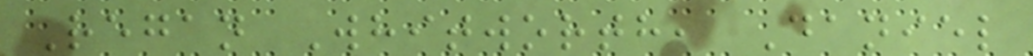Regan Whitworth, Daniel
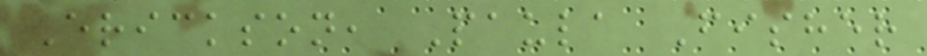Erickson, Paula Fisher
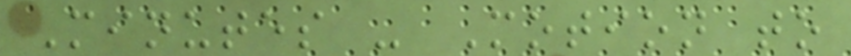Minutes - Motion to
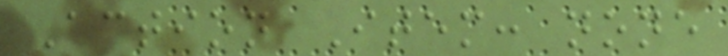Action Item: none
